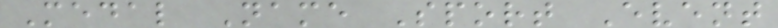Medal Name Sport Event
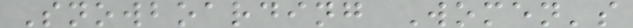Snowboarding Women's
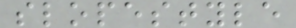slopestyle
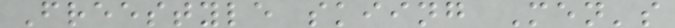Freestyle skiing Men's
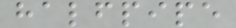halfpipe
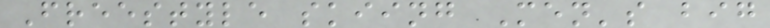Freestyle skiing Men's big
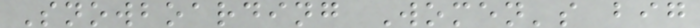Snowboarding Women's big
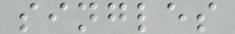singles
